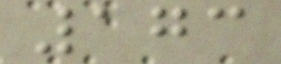173
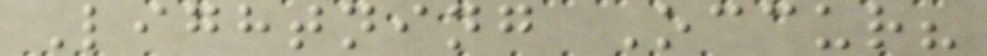Lightning Occur?
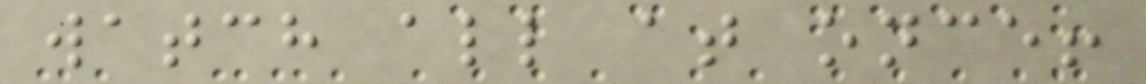watch all at once!
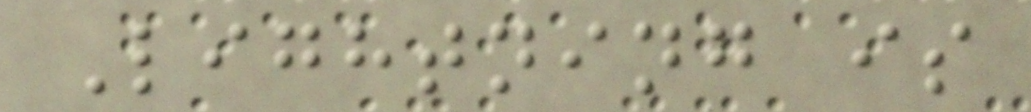Lightning is
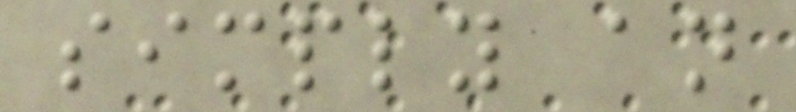simply an
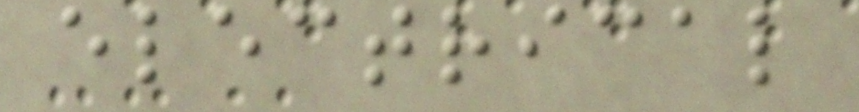electrical
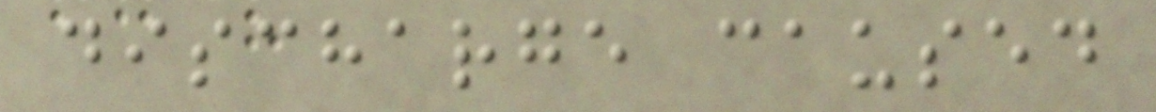discharge caused
